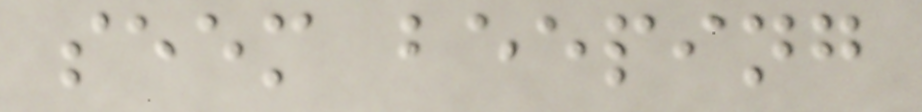seem beeping
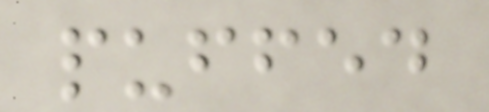puffed
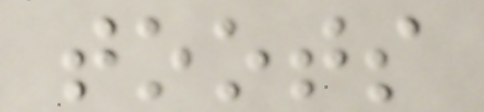toots
